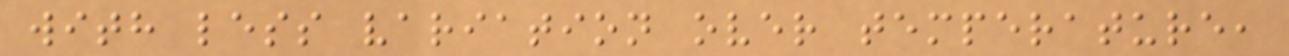with less variation over temperature,
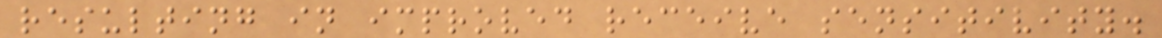resulting in improved receive sensitivity.
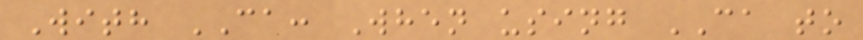With CA: When using CA to
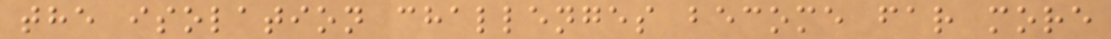the isolation challenges become far more
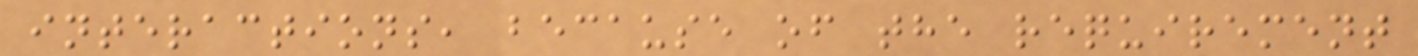interactions, because of the requirement
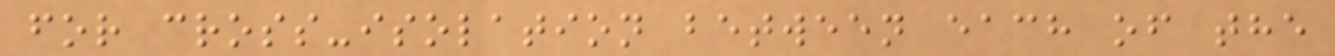for cross-isolation between each of the
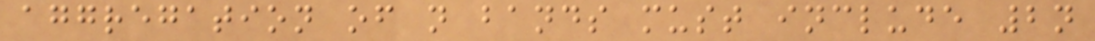aggregation of n bands must include 2n
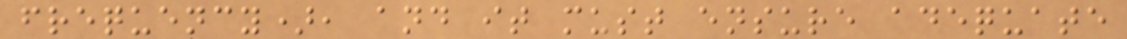frequency), and it must ensure adequate
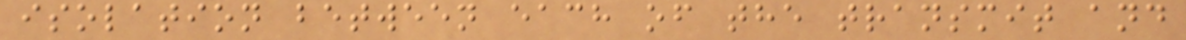isolation between each of the transmit and
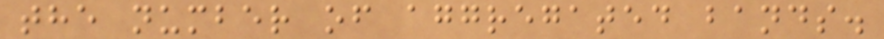the number of aggregated bands.
